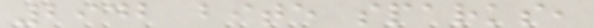2942 bite sparks,
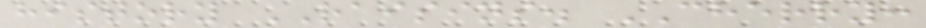history RAISINS. CHERRY:
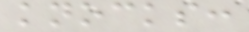knocks:
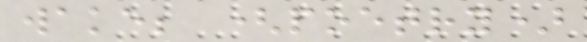wake; (poetry)
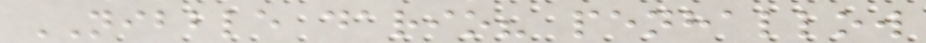NIBBLE dario? penhallow
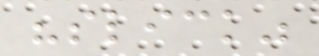"slick"
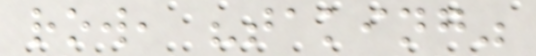row, "taking"
